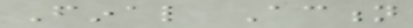Final Action
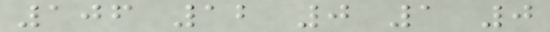106 12 0 1 0
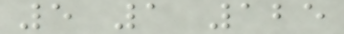5 1 125
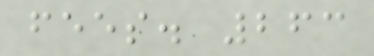fees. 263
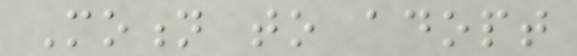Motion to adopt
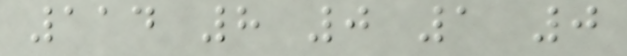114 8 0 1 0
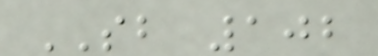SB 102
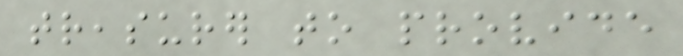treasurer to provide
